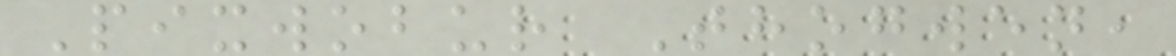Pixwobur Thogwen,
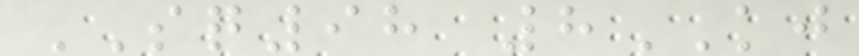SQ98 8KJ
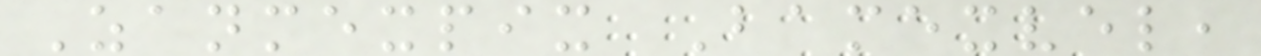Zanmexpix Bamexvel,
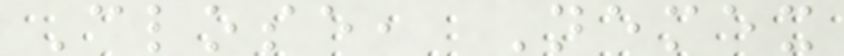Close, Nemex
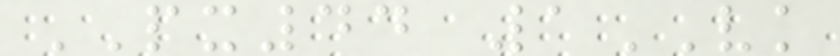PX44 1VK
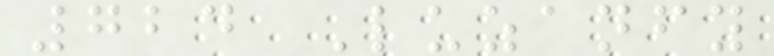724 Luzanfy
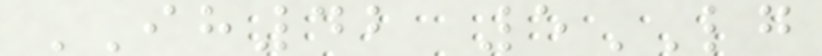IH42 5LG
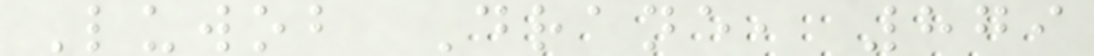Luwob Drane, 879
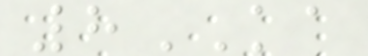8KA
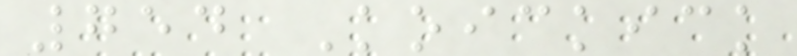754 Koickick
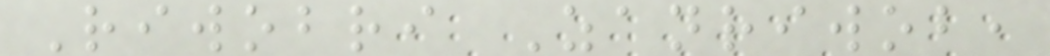Riwobri Zanriwob,
